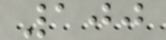100
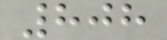808
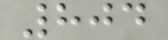804
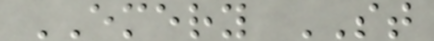EMERY ST
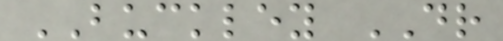BUCKLEY DR
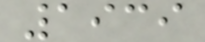1939
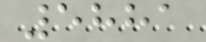5881
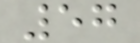57
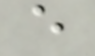e
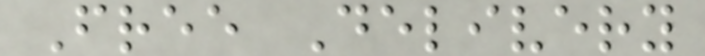Free Delivery
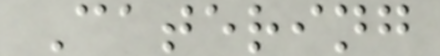Catering
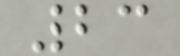23
